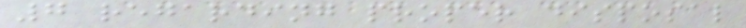7 regarding proper disposal
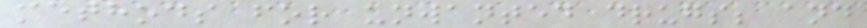methods for unwanted drugs; and
